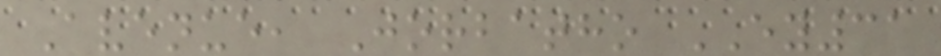Avenue, Jorbatho EY31
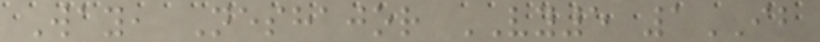Way, Neshajor VY5 1IB
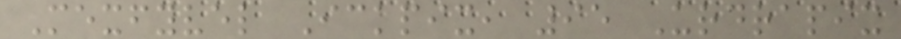Mexfyvel Ickpix, 95 Urdrapix
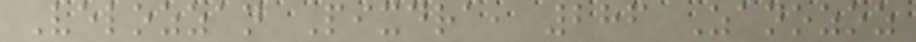Velozzan Pixdra, 286 Zanozoz
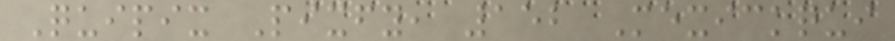Quipix Pixfy, 152 Mexickqui
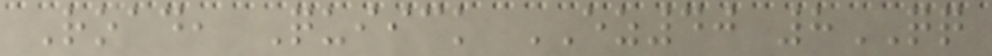Road, Quiick EZ40 8QQ
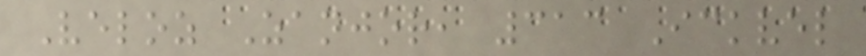Veloz Zanjor, 313 Ickvel
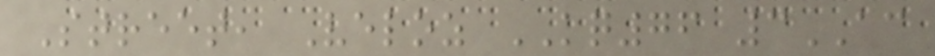Street, Veloz KQ76 3AC
